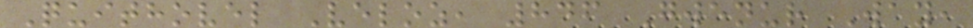Quithovel Veloz, 846 Gwenur Way,
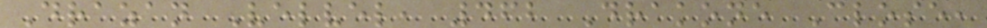Drazan Velvel, 462 Drakone Close,
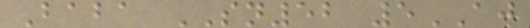Baba SN52 5AJ
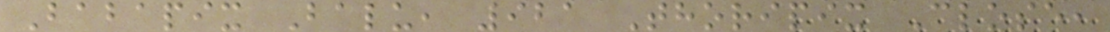Babapix Balu, 921 Thoripix Close,
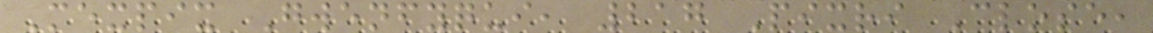Mexpix Gwenfyqui, 217 Pixri Close,
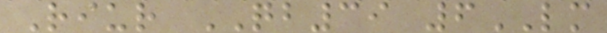Riur QB39 6LM
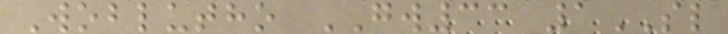Woblutho GW33 1SL
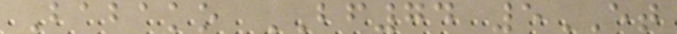Babako BF74 5ET
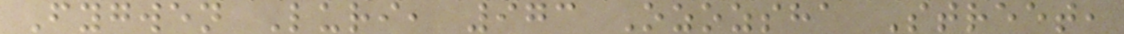Fygwen Luri, 973 Ozozsha Street,
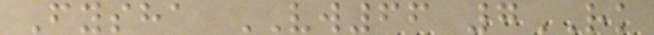Fysha VW66 7RK
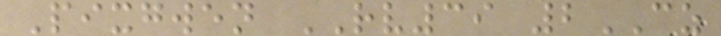Pixgwen RV39 2CZ
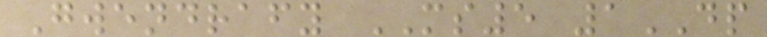Gwendrafy MS5 1DP
